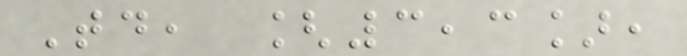Td, [3,3],
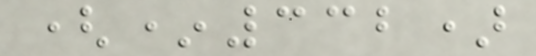(*332)
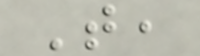T,
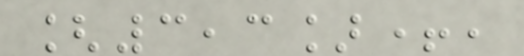[3,3]+,
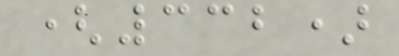(332)
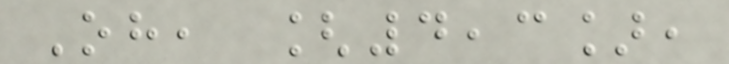Oh, [4,3],
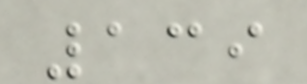139
